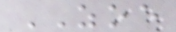ZOE
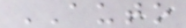AUTO
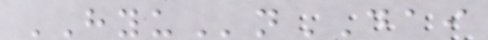HYUnDAI
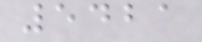5421
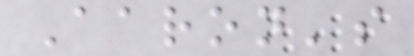Aaron's
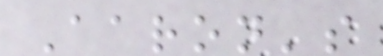Aaron's
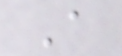A
